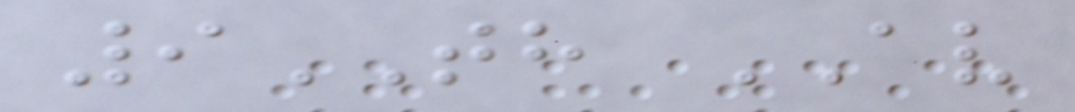9TH AV
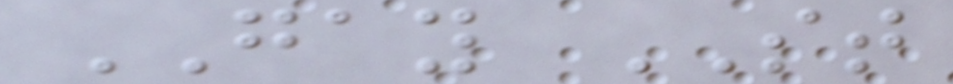GAY ST
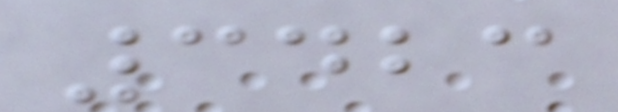3423
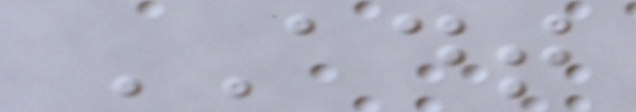ADT
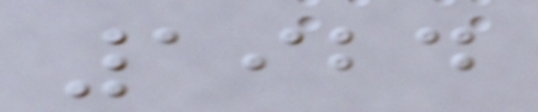1924
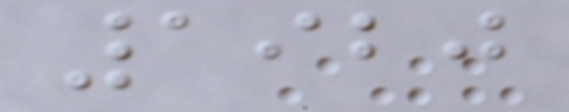1920
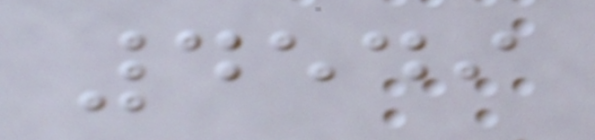4549
